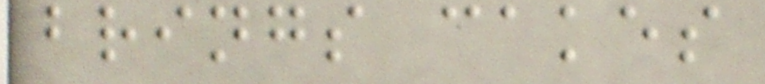brings cakes
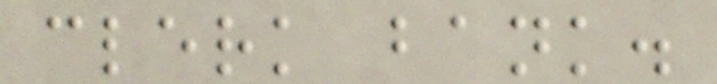clerk bank.
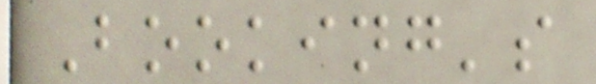Booking's
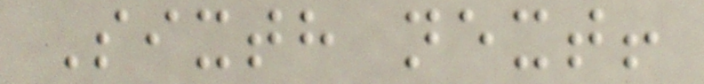Sixth next!
